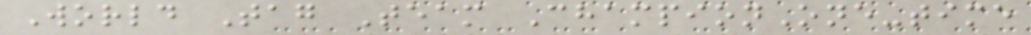World Tag Team ChampionOne-time
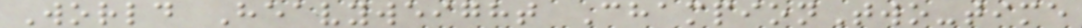World Heavyweight ChampionTwo-time
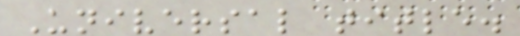Universal title.
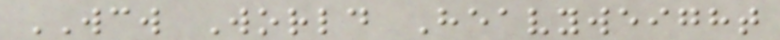WCW World Heavyweight
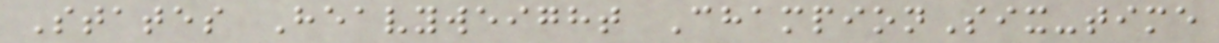States Heavyweight ChampionSix-time
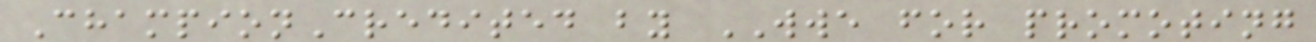ChampionCredited by WWE for promoting
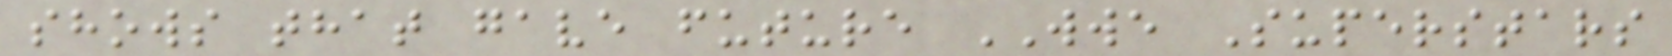shows that gave future WWE Superstars
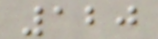120
